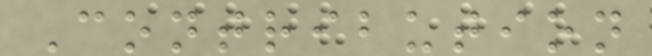Contribution
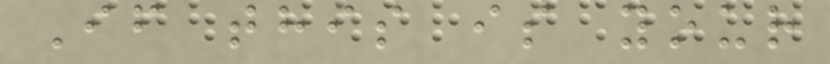If this is your
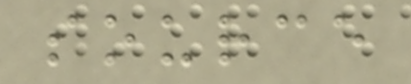source
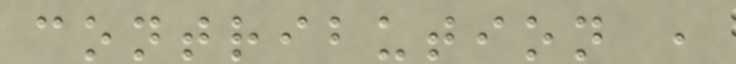contribution ,
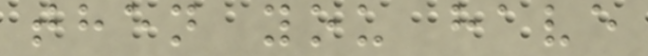then you have
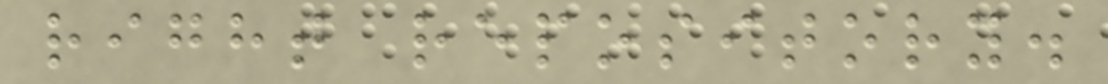right repository.
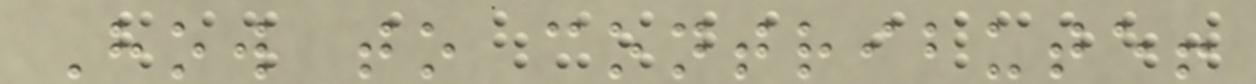How to contribute!
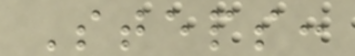Steps:
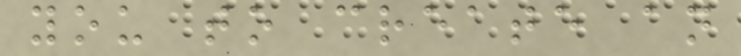you to create an
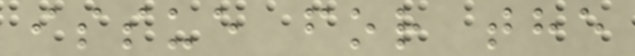issue for the
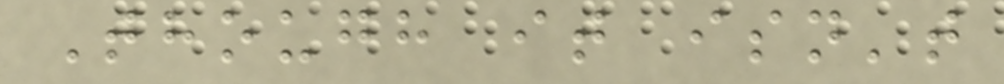Though it isn't
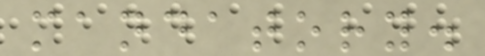mandatory.
